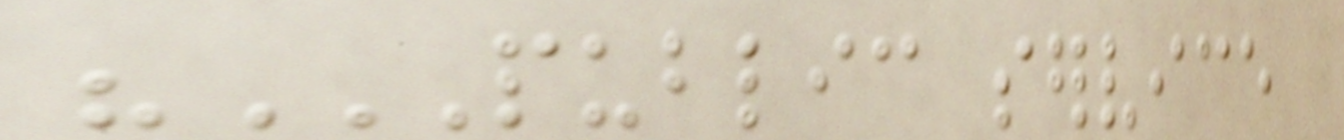"PUBLIC SERVICE
